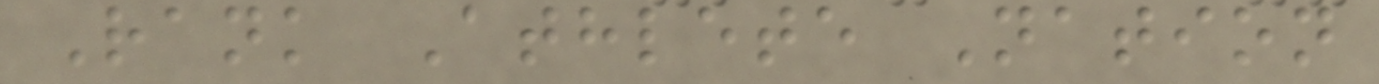Rank Athlete Nation
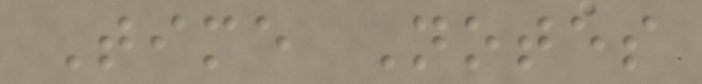Time Notes
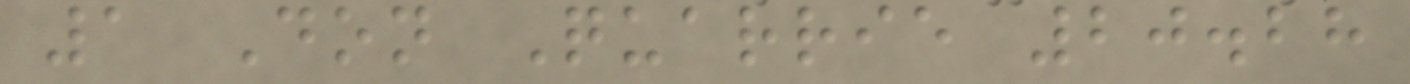1 Don Quarrie 20.28
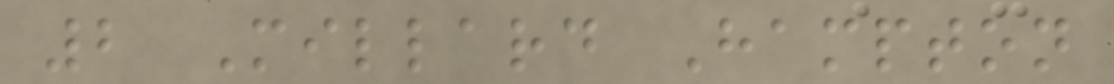2 Millard Hampton
